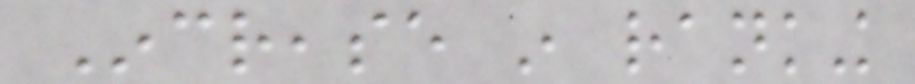Increase in ranking
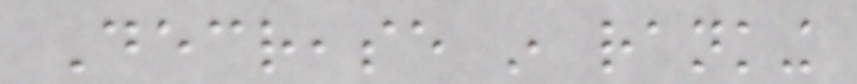Decrease in ranking
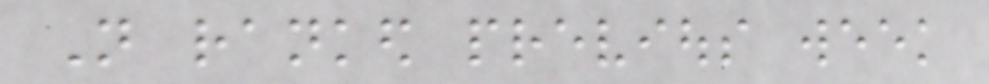Not ranked previous week
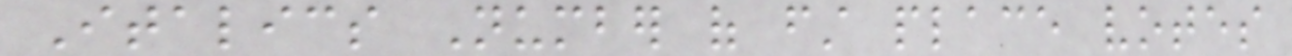Italics Number of first place votes
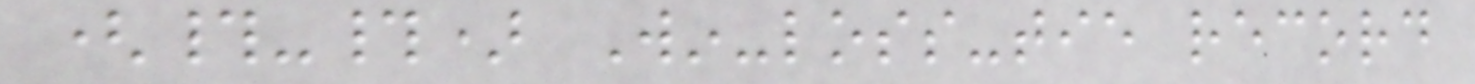(#-#) Win-loss-tie record
